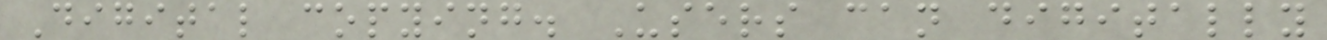Digital copying. Users can digitally
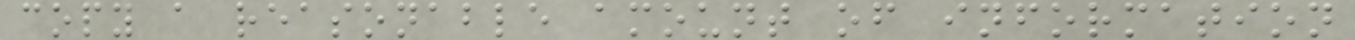copy a reasonable amount of information
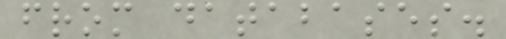from databases.
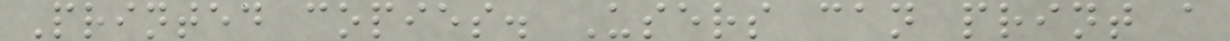Printed copies. Users can print a
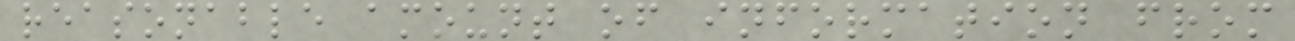reasonable amount of information from
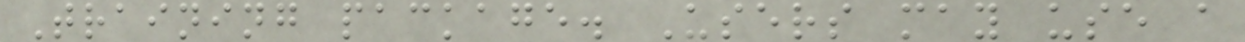Training package. Users may use a
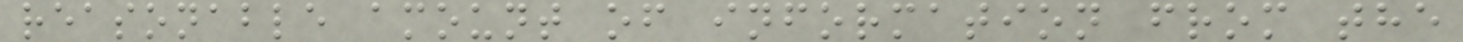reasonable amount of information from the
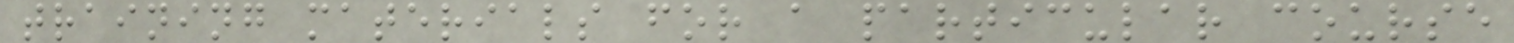training materials for a particular course
